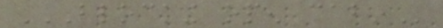BLOCKING OPEN CABIN
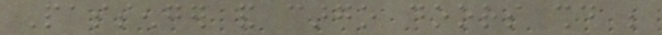Passenger and cargo doors should be
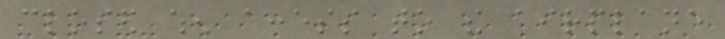closed when access to the airplane
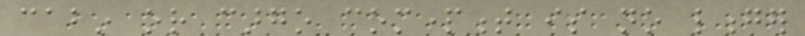cabin or cargo compartment is no longer
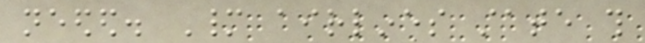needed. Many airlines state this
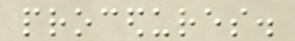procedures.
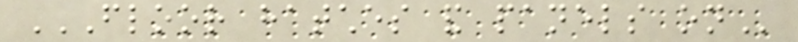FLOOR HATCHES AND PANELS ON
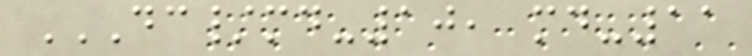DC/MD-10, MD-11
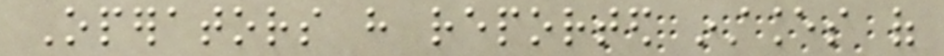Operators have reported instances of
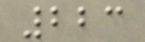223
